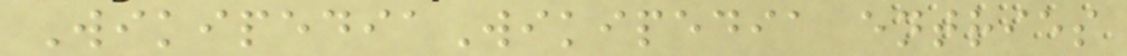WikipediaWikipedia entries
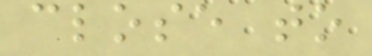close to
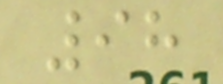98
